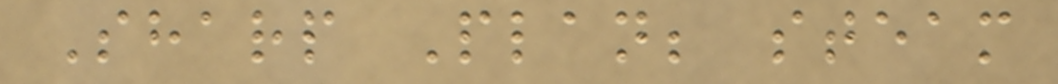Sharp Plan; steam
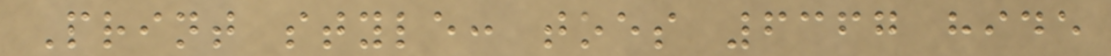Print style: toes 6367 hide
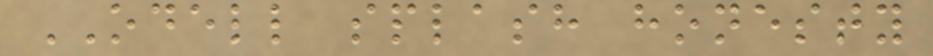ODELL splash honesty
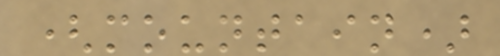(mountain)
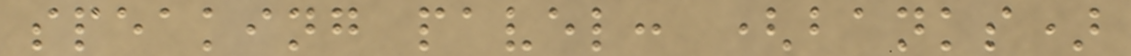speaking pavel: (banks)
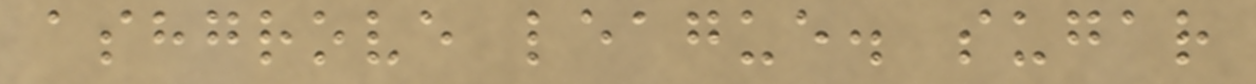ashgrove league. sugar
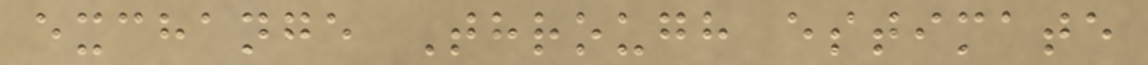exchange Through estimate
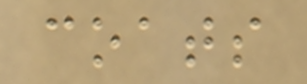coats
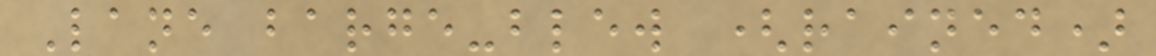Lane barge-blew (rained)
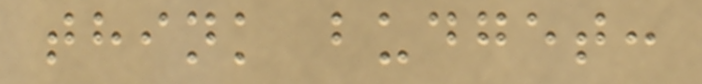think budget:
